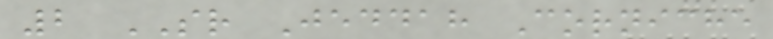2 SR Jeddah Corniche
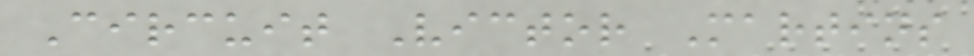Circuit Victor Martins
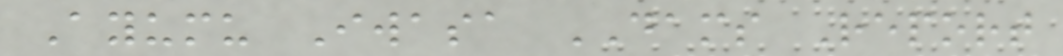Ayumu Iwasa DAMS Report
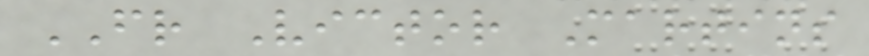FR Victor Martins
